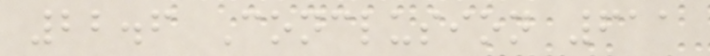22.6 Conclusion 611
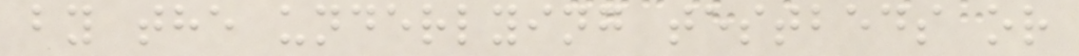by the underlying testbeds or
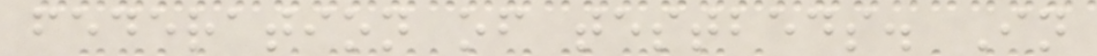federation of testbeds. In
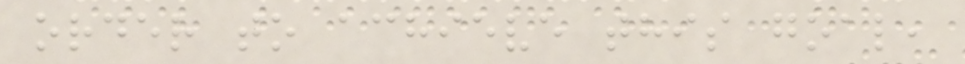order to achieve this goal,
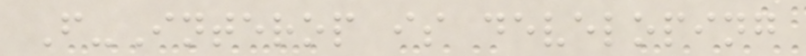F-Interop is developing
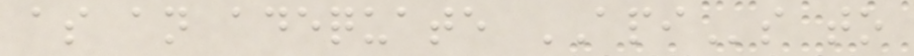as an adequate APIs to
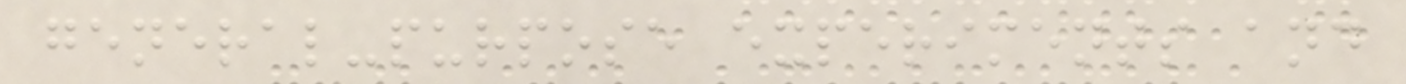general-purpose experiments and
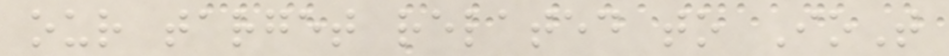our target related to IoT
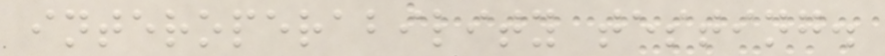interoperability testing.
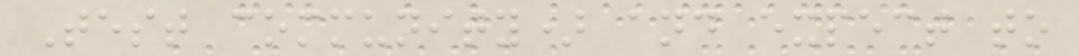Test community) and expect to
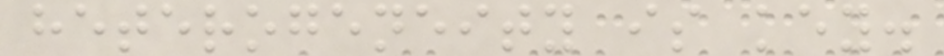heterogeneity is key.
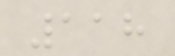118
